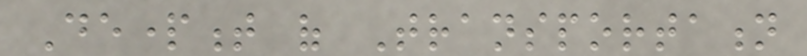Department of Transportation
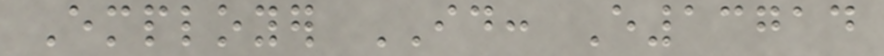Employer ID: E13714
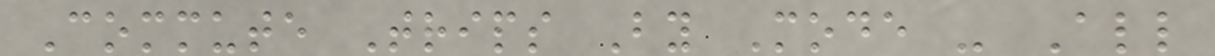Commute Trips By Mode - All
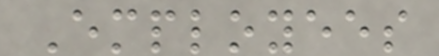Employees
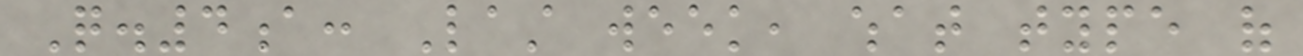Q.4a: Last week, what type of
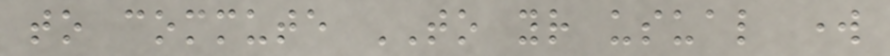to commute TO your usual work
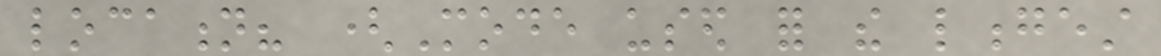location? (Mode used for the longest
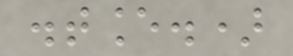distance.)
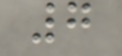7
